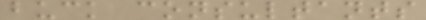buck consultants
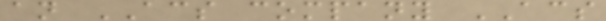an ACS company ACS
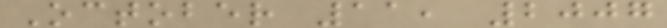October 11, 2007
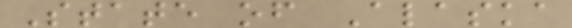State of Alaska
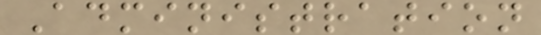Administration
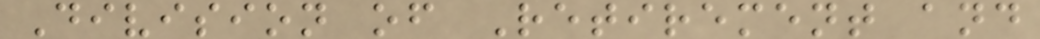Division of Retirement and
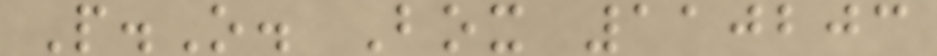P.O. Box 110203
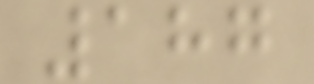187
